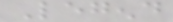Legend
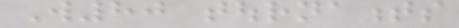W80 tournaments
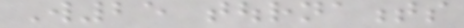W25 tournaments
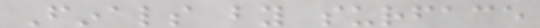Finals by surface
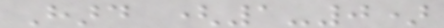Hard (1-0)
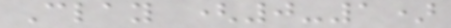Clay (0-1)
